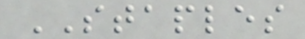STAPLES
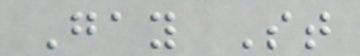Gay St
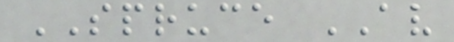SPRUCE AV
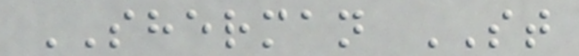SHERMAN ST
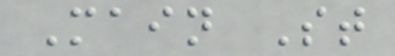Main St
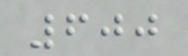600
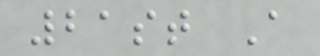21st A
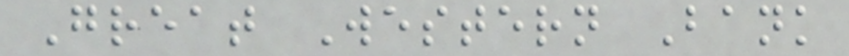Great Western Bank
